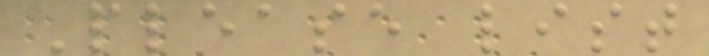Please list
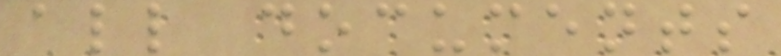all documents
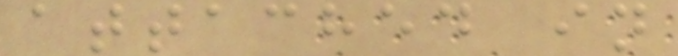attached in
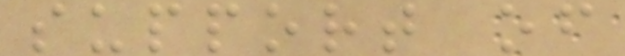support of
